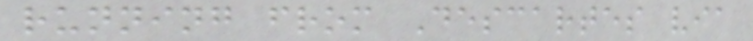running from Descartes via
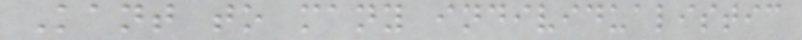Kant to many individualistic
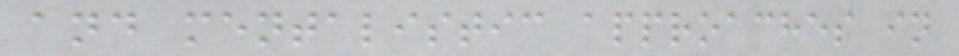and mentalistic approaches in
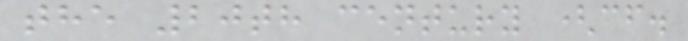the 20th century (cf.
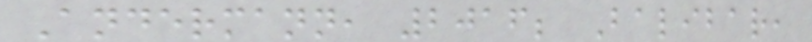Andermann, 2016; Balibar,
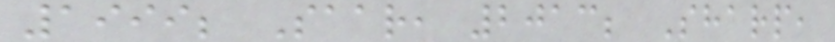1999; Saar, 2013; Sharp,
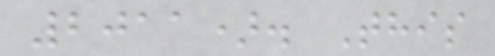2011). This
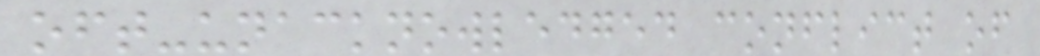oft-unacknowledged conflict of
